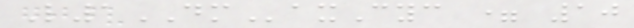L1DMaxCyc = 10
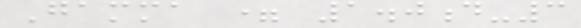Gamma = 1.0d-3
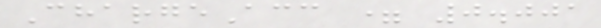ChargeAcc = 0.001
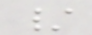/
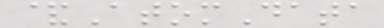&AtomData
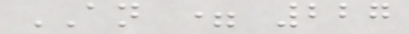AN = 227
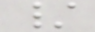/
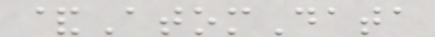&AtomData
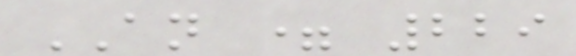AN = 229
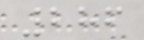286
